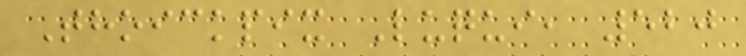Thoickpix Luqui, 520
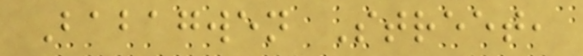Babagwen Street,
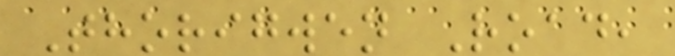Thorigwen Road,
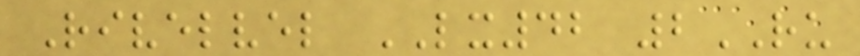Rivelvel LX42 2RU
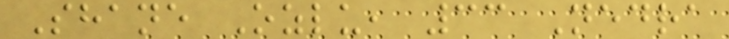Shane Ozlu, 33 Nedra
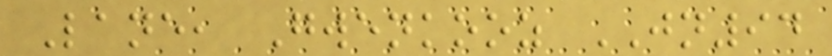Lane, Gwenkooz JN94
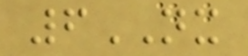6NX
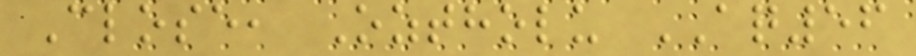Close, Oztholu AQ56
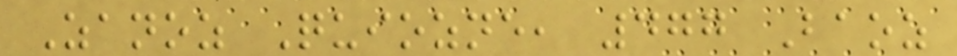Zanoz Quiozne, 477 Baoz
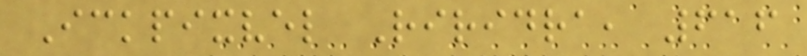Ickpixvel Riridra, 616
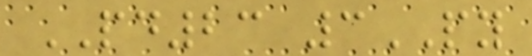PD23 3PY
